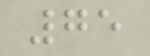75
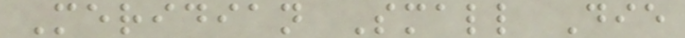Meridian Small Die
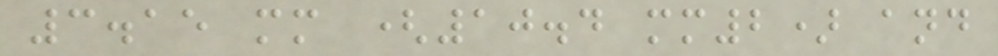3.15 mm (10.4 mm2) and
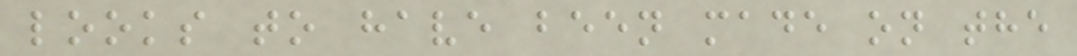looks to have been made on the
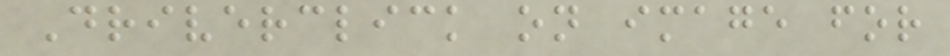Driverclick on image for
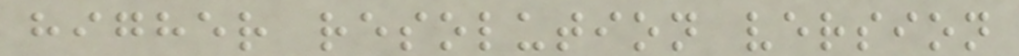higher resolution version
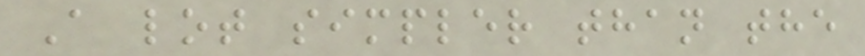A lot simpler than the
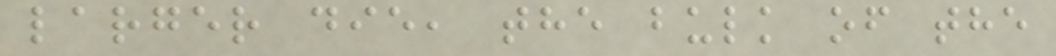larger die, the bulk of the
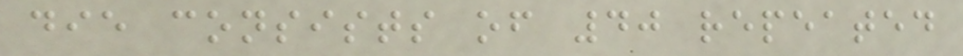die consists of 40 repeated
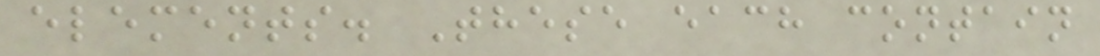elements. These each contain
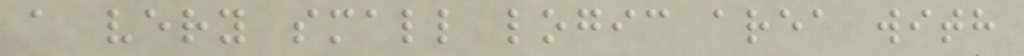a very small logic area with
